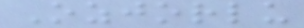Ozjorlu
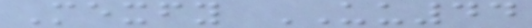Mexfy UU44
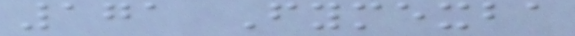171 Fymexba
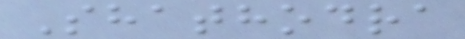Shathodra
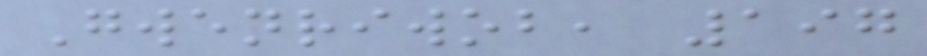Gwenriwob, 197
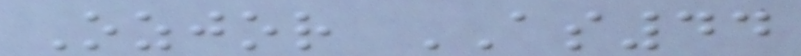Ozjor AS44
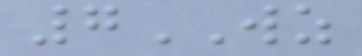7WZ
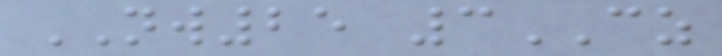NW25 3CZ
